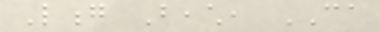Long Beach, CA
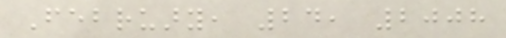February, 24, 2008
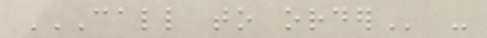CALL TO ORDER -
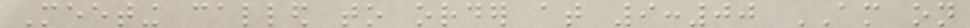Meeting called to order at 9:00 AM on
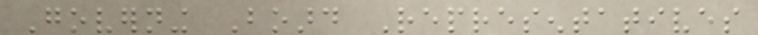Governing Board Representatives
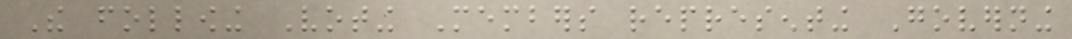The following Voting Members representing Governing
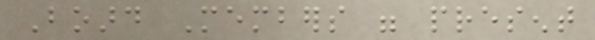Board Members were present
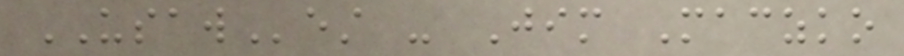USAWest - Jim Maczko
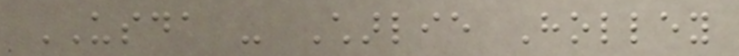USDA - Charlie Holley
